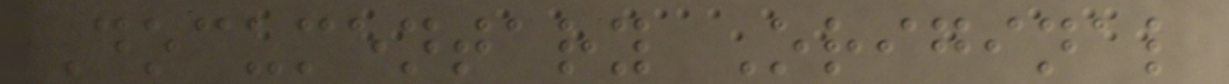Documentary Original
